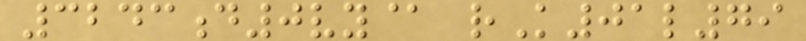3243d0vy@ rK01l79
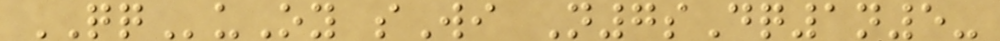QQuOy sWi N7sDq1n5-
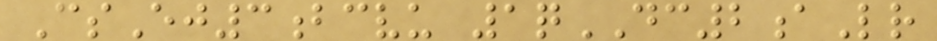CsEj3bcvu 1qDC2aLr
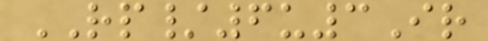RP/6u3Ir
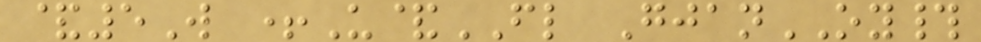&5W +U&FL GjanOY#
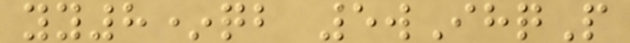yy8*qb 5wIhqP
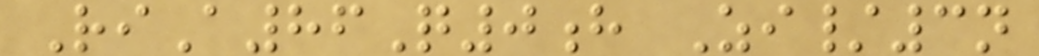RiA86Q0h Zi/3n
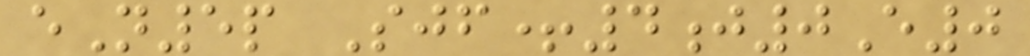eN5p Sjf+4j0E0
